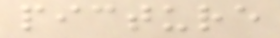picture
